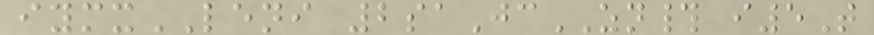iymxLENI 2saJcZN# i5T
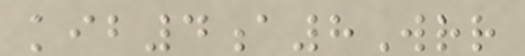kib4a8Wrr
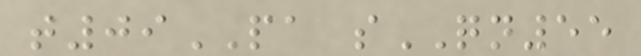t09PA sQN55
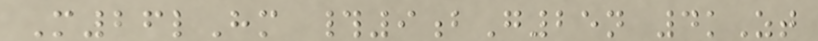M26lHm #9bG25n 4kZt
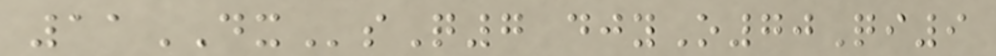11DXsQ7 djyO70Qi9
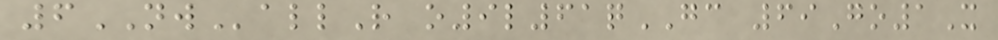6NWallR o9l61qGC 69Go1X
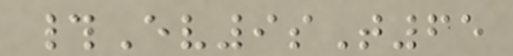#Ev9sT65
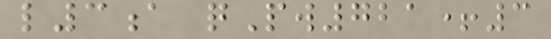l3a qPw721+3
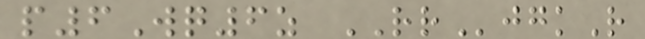p6Wq6z RRjgkR
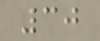30
